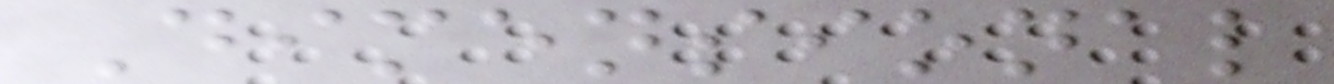Dimensional
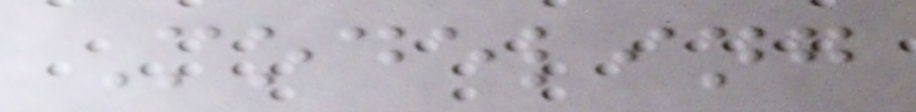Modeling
